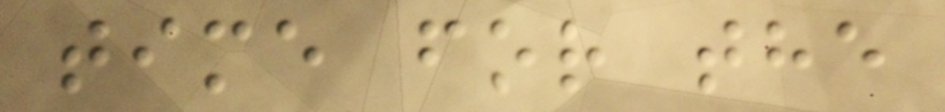time for the
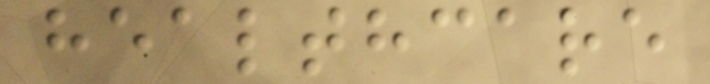healthcare
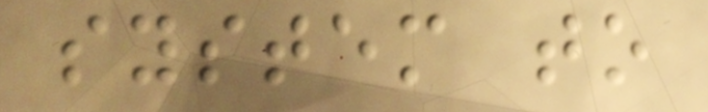system to
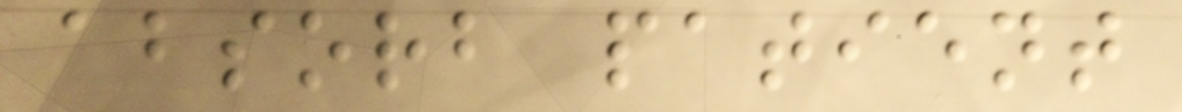absorb patient
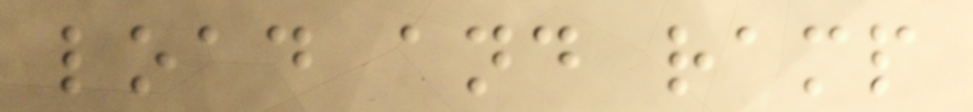load and ramp
